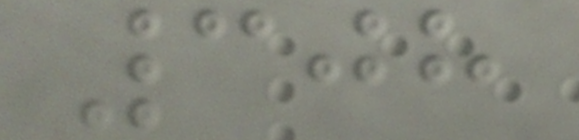308
